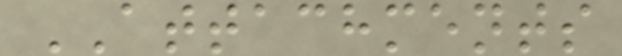ATTACHMENTS
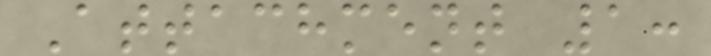Attachment 1:
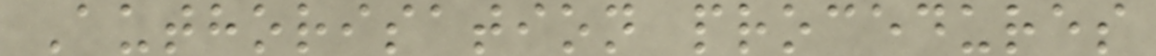Authorisation procedures
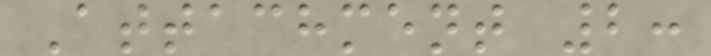Attachment 2:
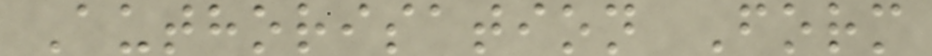Authorisation Form
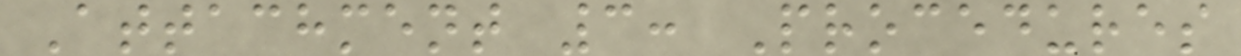Attachment 3: Procedures
